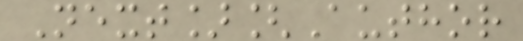Next][Author
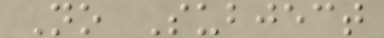No Subject
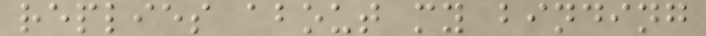replies about my binding
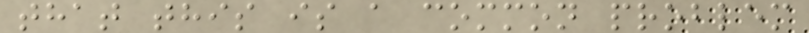that this is a common problem
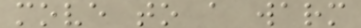move to a warm
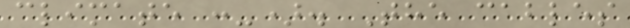climate :-). The cables
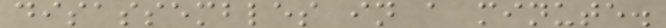disassembles in a minute.
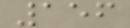156
